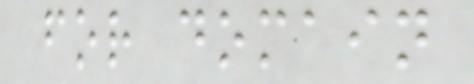for domain
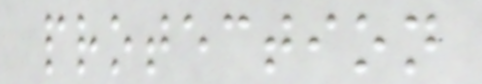protection
